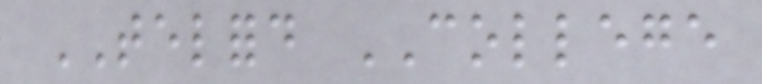TELFORD COLLEGE
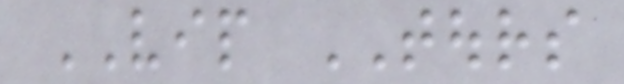VIP TOURS
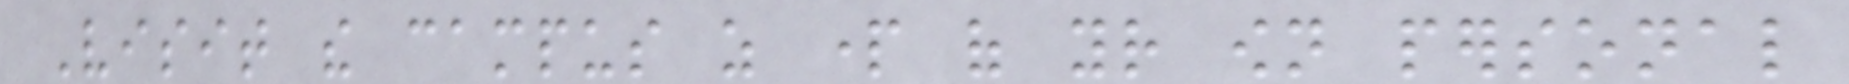Visit the campus as part of your own personal
